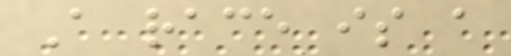A race is a
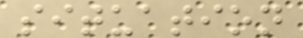situation
